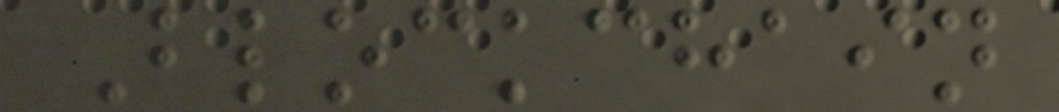Blockchain
